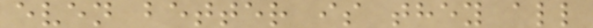even better is they all
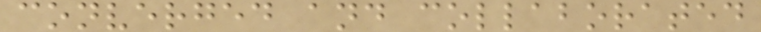converged and collaborated
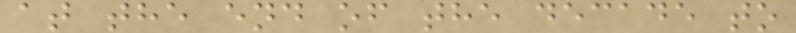at the end of the decade to
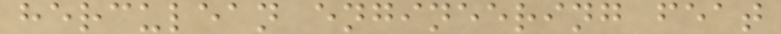herculean engineering feat
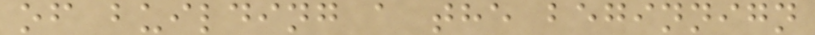of building a the beginnign
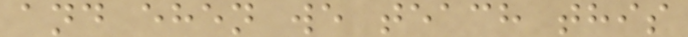and ehen we teach this
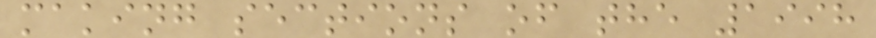making sections of the 1998
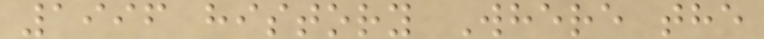1996 history Where the
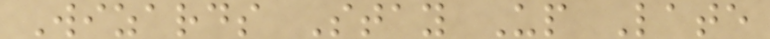Wizards Stay Up Late
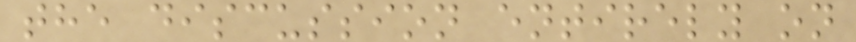the discussion entirely on
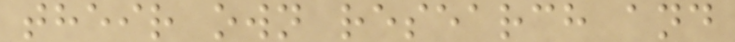their own research and
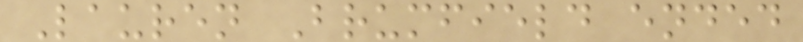Lauren Brumfield ended
